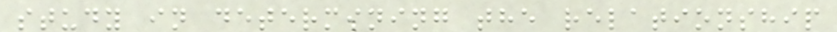study in determining the relationship
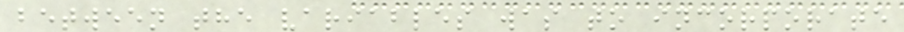between the variables was to incorporate
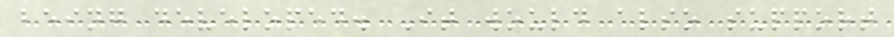being developed. It would also support
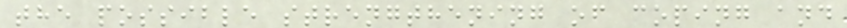the possible strengthening of coping and
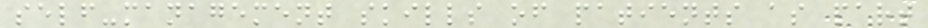self-management skills of patients as part
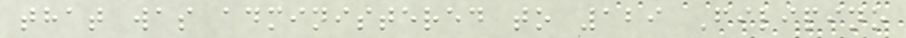that was administered to 129 Filipino
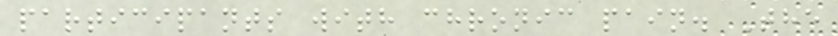participants with chronic pain. The
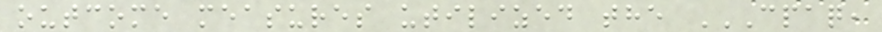outcome measures utilized the CPAQ,
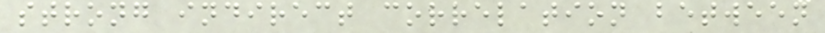strong indirect correlation between
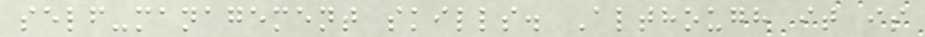self-management skills. Although it is
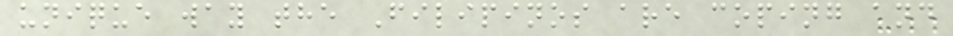unique way the Filipinos are coping and
